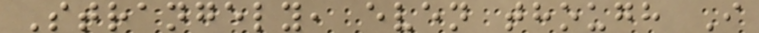Strangely, even though I
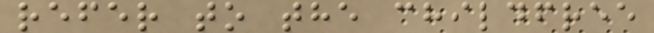refer to the childfree
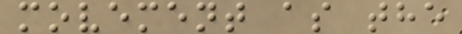movement as the
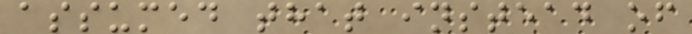assumed that instead of
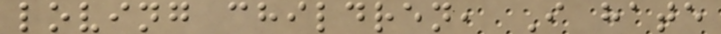loving children, I hate
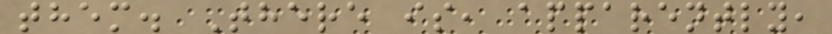them. There is, apparently,
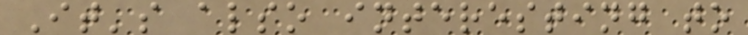It's also interesting to
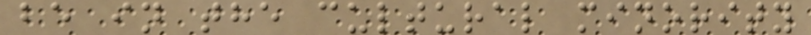be in the cultural minority
